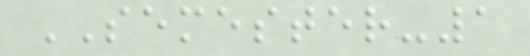SEMESTER-1
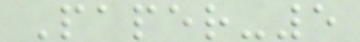Paper-5
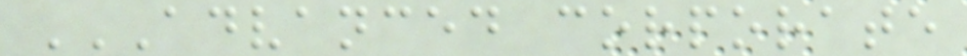ADVANCED CORPORATE
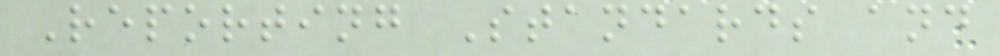Reporting Standards and
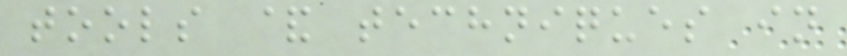tools & techniques in
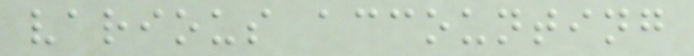various accounting
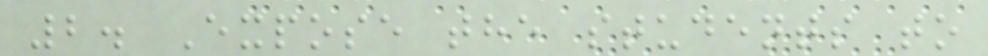2. Expose the students to
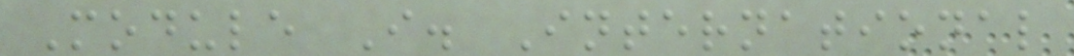Module I. International
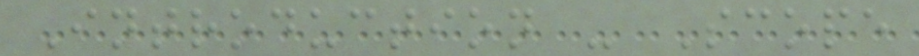Introduction - Scope
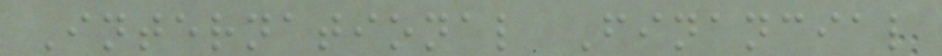International Financial
